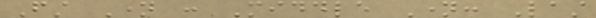First Name : Middle Name: Last
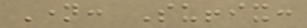Name: Suffix:
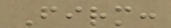Firm:
